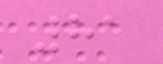81
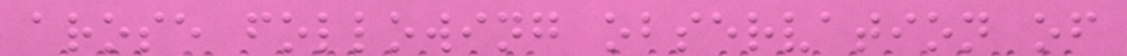arose following observation of
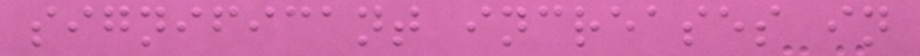significant increases in
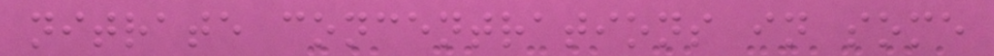nitrate concentrations in some
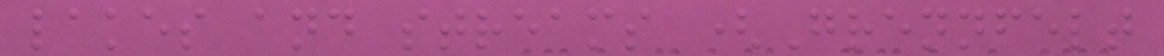lakes and streams (Grennfelt
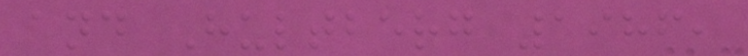and Hultberg 1986,
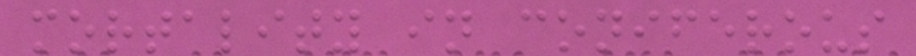mortality in coniferous
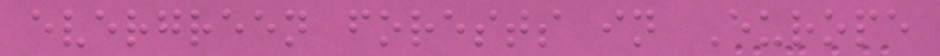evergreen forests in Europe
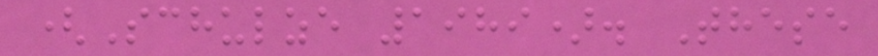(Schulze 1989). These
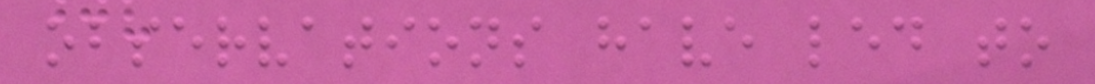observations have led to
